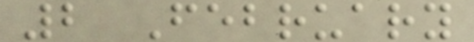2 February
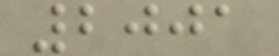2001
